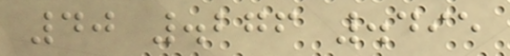40 .276 .495
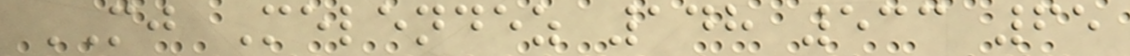MJ Melendez 148 533 65
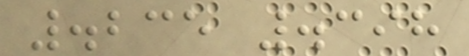.235 .398
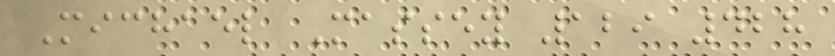Michael Massey 129 428
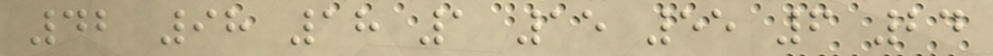42 98 18 1 15 55 6 24
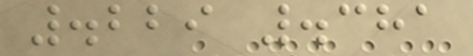.229 .381
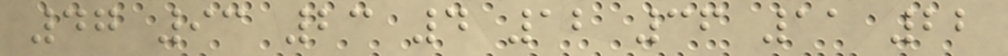47 93 23 4 12 36 11 22
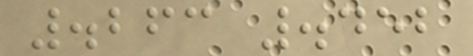.263 .452
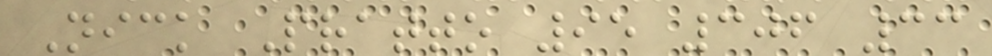Nick Pratto 95 306 33
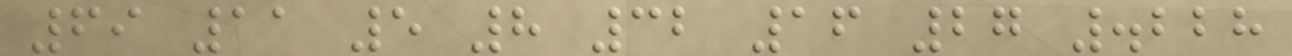69 11 5 8 32 16 27 .228
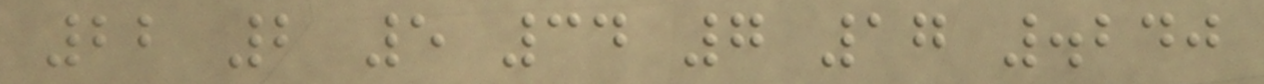22 2 5 34 7 17 .240
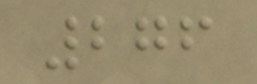276
